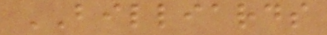BILLIARDS
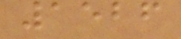1526
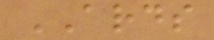ARDS
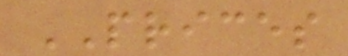PRICES
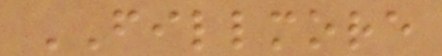FILLMORE
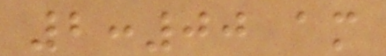2:00 am
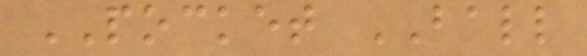POCKET BALL
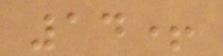14+
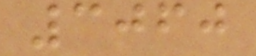3060
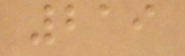219
